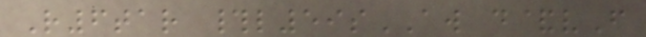R6tar #l59sAW d&vF
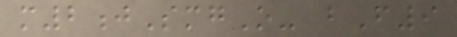m2jSmgO- bF9
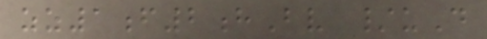zz1f2hBv /uD
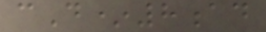cD*8ad
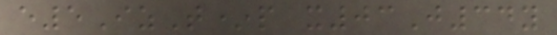e5IzT*p x03J34y
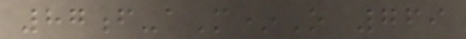87f-aM*O 769
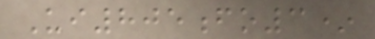Ui805fo3*
